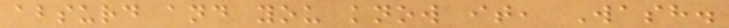absurd and you know it, Wash.
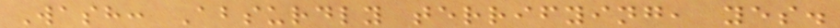Wash: Absurdly terrifying, yes.
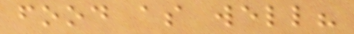food as well?
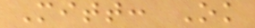Mitt: Ok
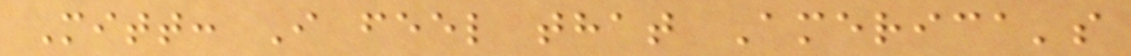Mitt: I feel that America's
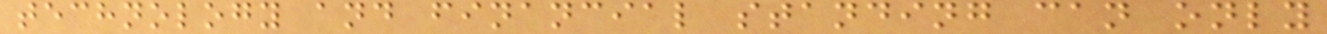technology and financial standing can only
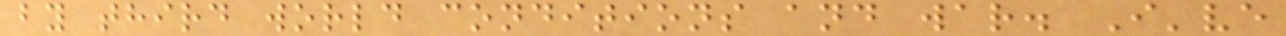by third world conditions and war. I've
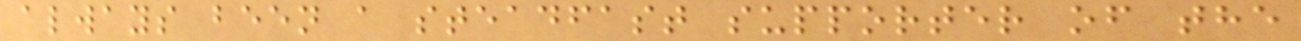always been a steadfast supporter of the
